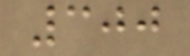300
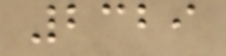2329
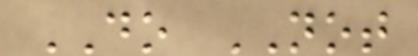DO NOT
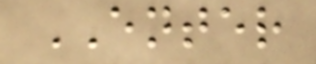ENTER
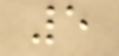5
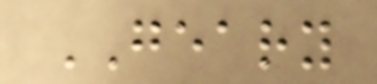GEARY
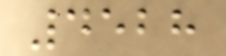4528
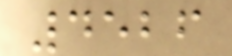4526
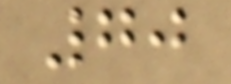70
